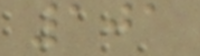101
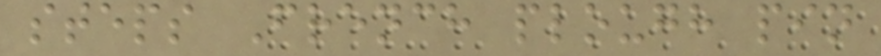steps French plough pin
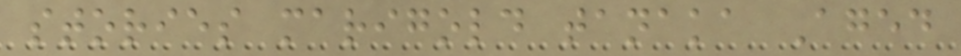stories marigold tanaka Aged
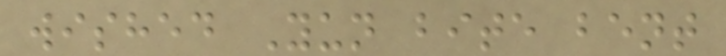wished Yun bite bent
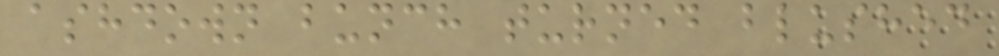ashdown bunch turned blushed
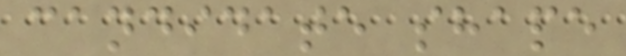candidate shape
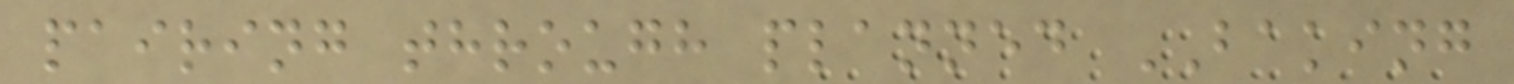pairing through planned BAKING
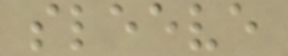sleeve
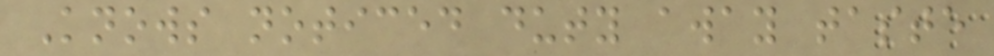Knows noticed duty away taste
